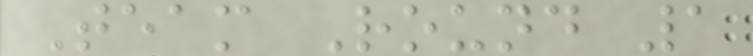Team Round 1
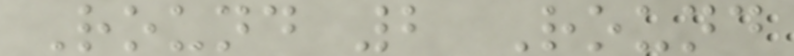Round 2 Round
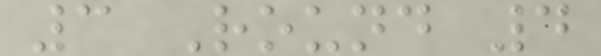3 Round 4
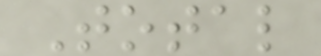Total
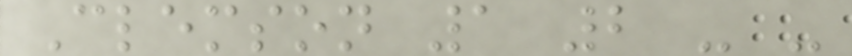Clemson 1 2 - -
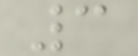3
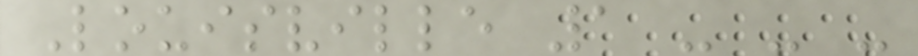Louisville 1 - - -
